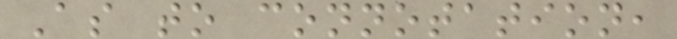As to connotation,
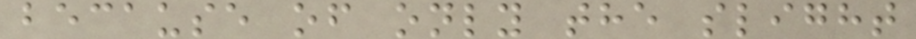because of only the slight
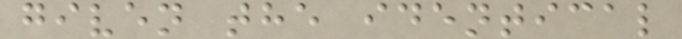given the identical
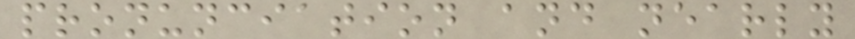pronunciation and nearly
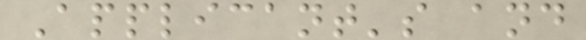Applicant's and
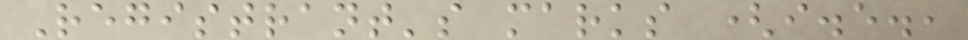Registrant's marks (i.e.,
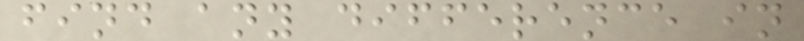find any difference in
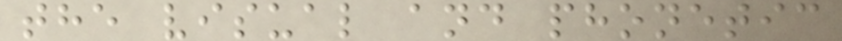the visual and phonetic
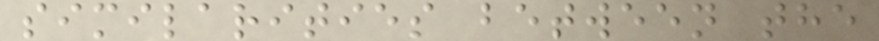similarities between the
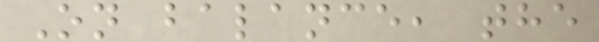On balance, the
